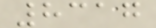8317
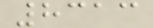8313
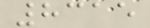8315
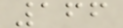166
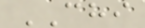CHI
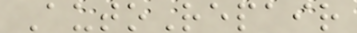AutoRepair
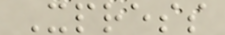Xpress
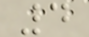4
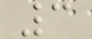3
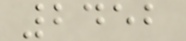2452
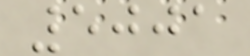5001
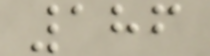186
